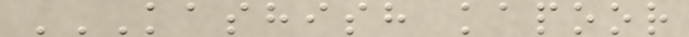KASHISH KAPOOR
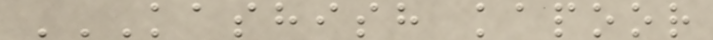KASHISH KAPOOR
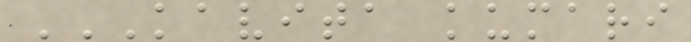KAVITA KUMARI
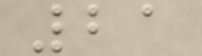21
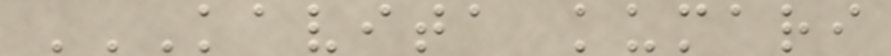KAVITA KUMARI
